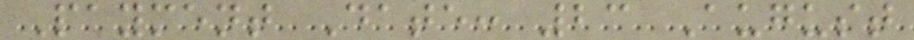Payment Date: 23 August
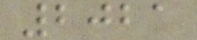2021
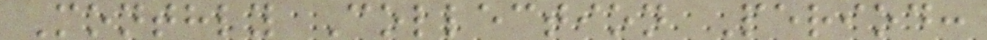Monthly Collection Period:
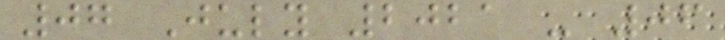07 July 2021 - 06
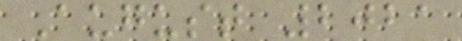August 2021
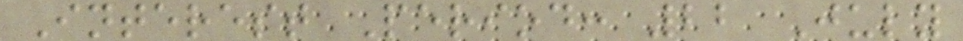Interest Period: 22 July
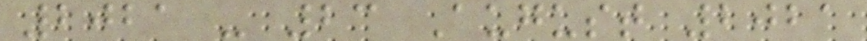2021 - 23 August 2021
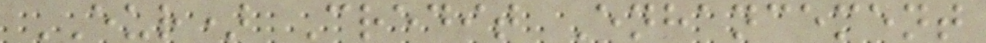EUR) Credit Enhancement
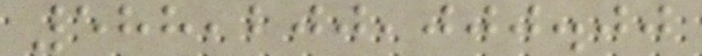588,200,000.00
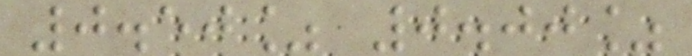0.50% 0.00%
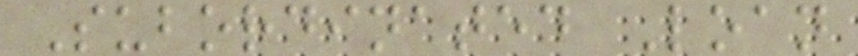Subordinated Loan
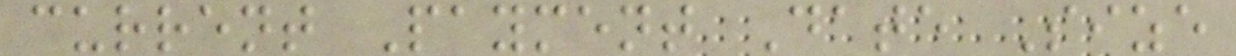current Payment Date Size
